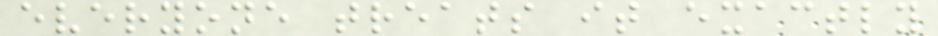everyone treats it exactly
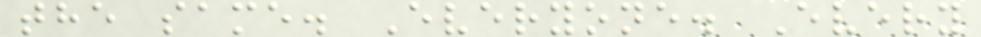the same. Everyone. Every
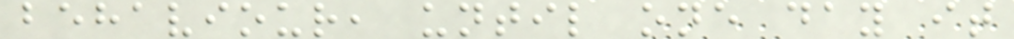behaviour, until one day it
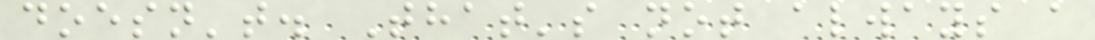doesn't. That's not always a
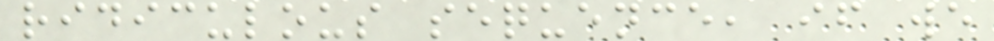ridiculous sequence, if we
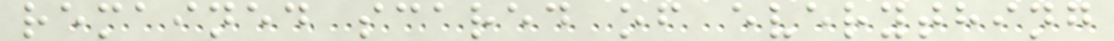remained scared of everything
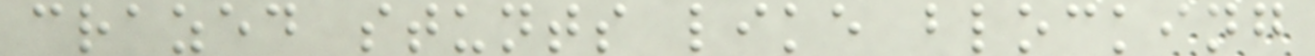crazed stunts like blocking
